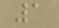1
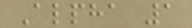Alpha 1
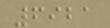6921
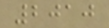2010
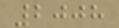2008
